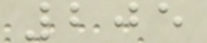205
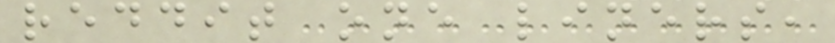reddit one liners,
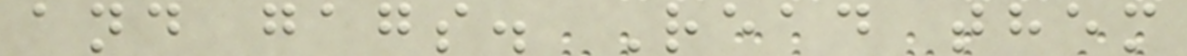and gags. Read them
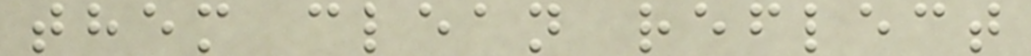them clean reflect
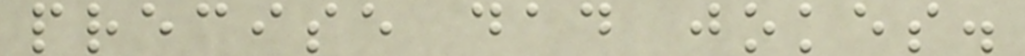precise dad jokes.
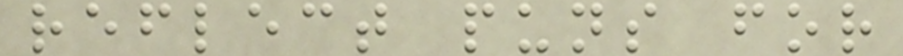reflect puns for
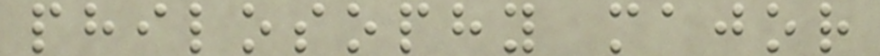philosophy major
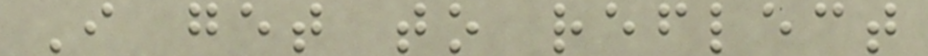I get to reflect
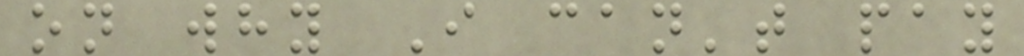on why I can't pay
